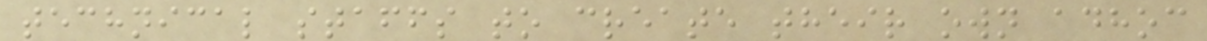technical staffs to create their own adhoc
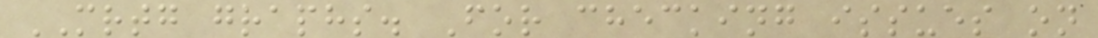MRTG graphs. For checking issues on
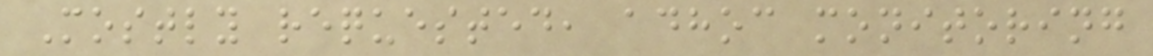Mostly requested, adhoc monitoring
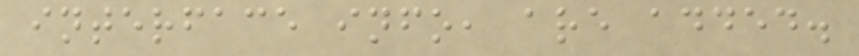interface info, are added.
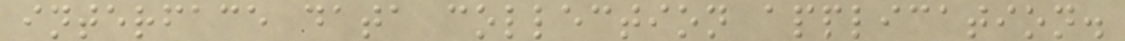interface data collection application.
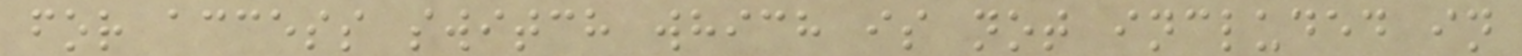for access switch which is not included in
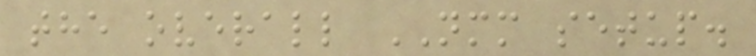the overall NMM setup.
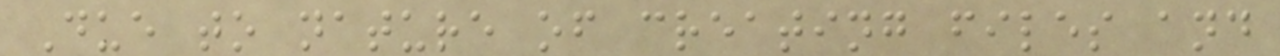Due to nature of creating files and
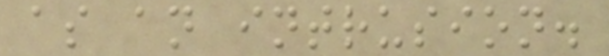as an intrusion.
